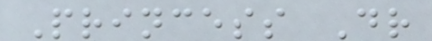Princess Dr
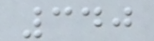340
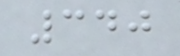340
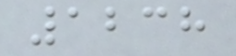1238
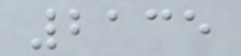2135
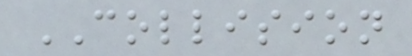COLLISION
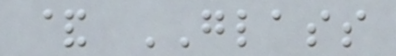& GLASS
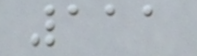111
